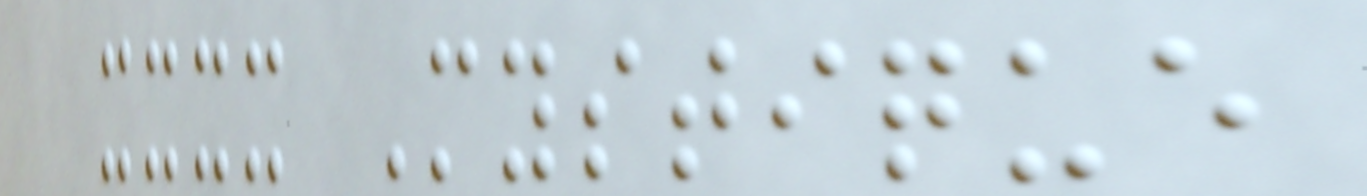xxxx Mystique
